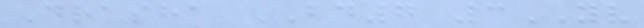Drasha BD7 3YV
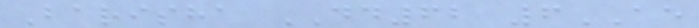Barisha DD62 6AE
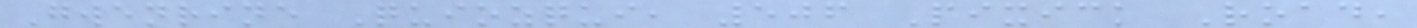Gwenrine Quiozqui, 506 Pixick Road,
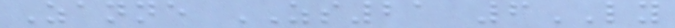Zanne ZS21 6LY
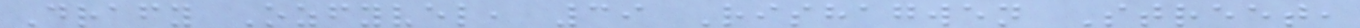Drafy Ozfyvel, 39 Rishagwen Street,
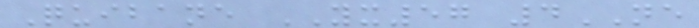Quibane YX57 4NE
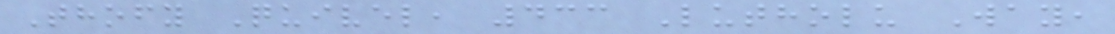Thofy Quivel, 433 Lutholu Way,
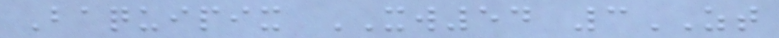Baquipix XW54 3ZT
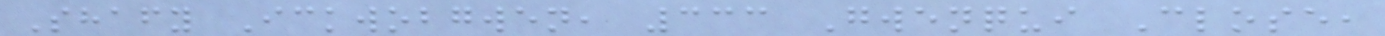Shafy Ickwobgwen, 333 Gwenqui Close,
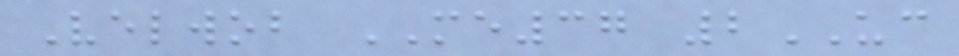Velwob ME37 2UC
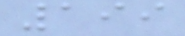199
